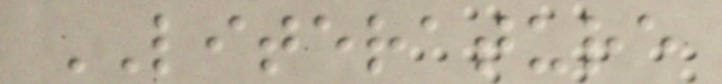LITERATURE
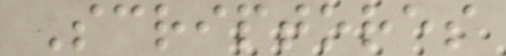Scriptores
